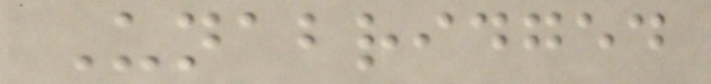Unabridged
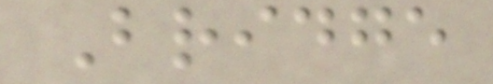Bridge
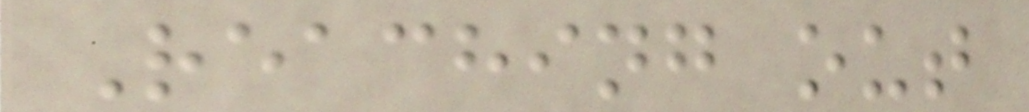Reaching out
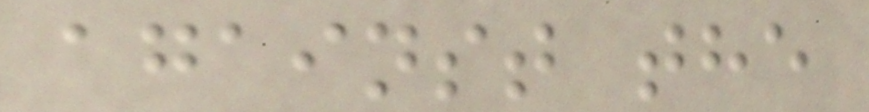against the
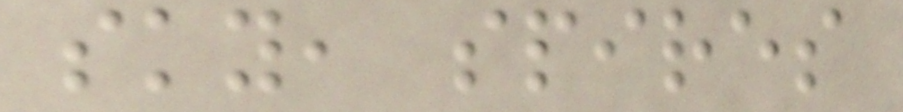sky, spires
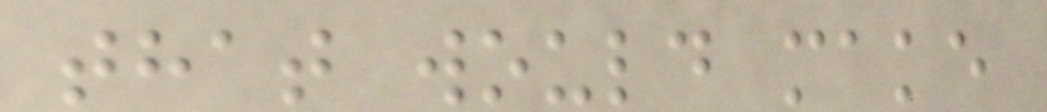that would make
